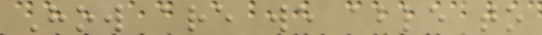How are we able to
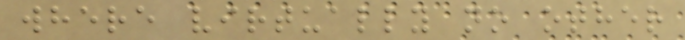where virtually no other
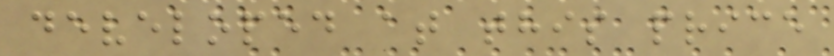developed at this price
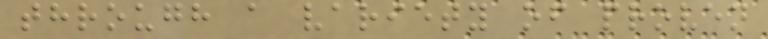through a variety of proven
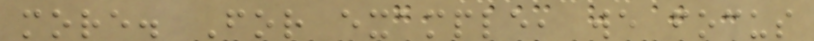more. For example, we focus
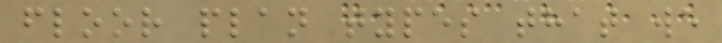floor plan types that we
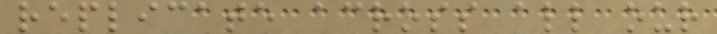replicate across all our
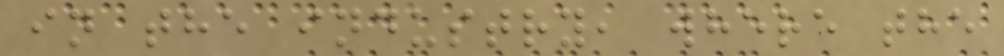in the industry, where the
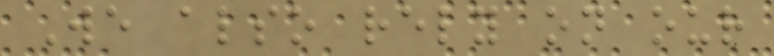We also rely on our
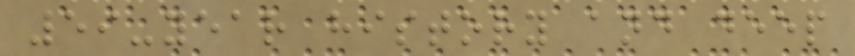59-year history and deep
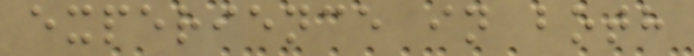experience in both
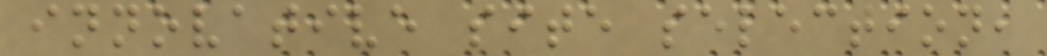innovative site selection,
